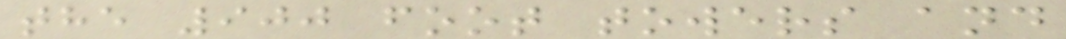the 900 foot towers and
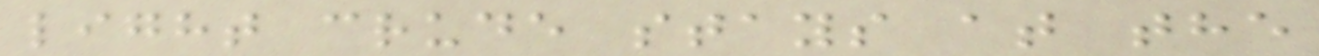light crude stays at the
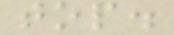top.
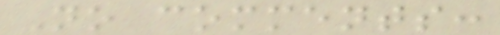No comments:
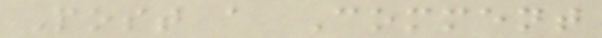Post a Comment
